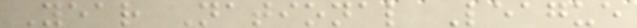Year National League
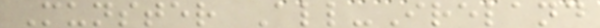Munster All-Ireland
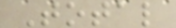Total
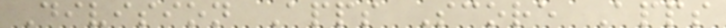Division Apps Score Apps
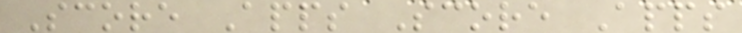Score Apps Score Apps
